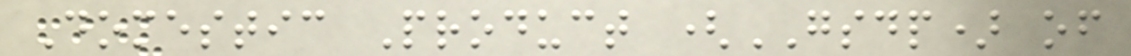Domestic Product (GSDP) of
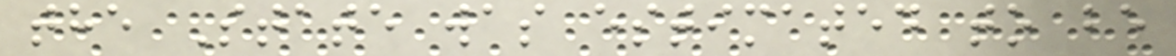the State was estimated to be
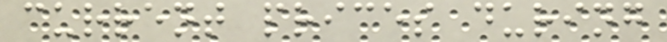current prices during
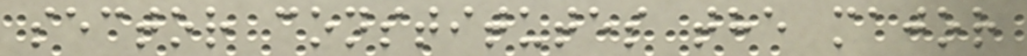sector constitutes the major
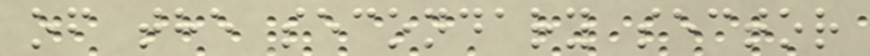of the secondary sector
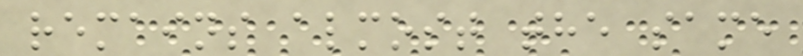remains almost the same
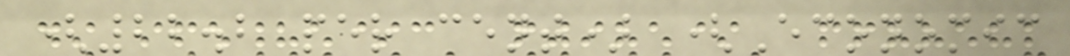(22.2 per cent) (Economic
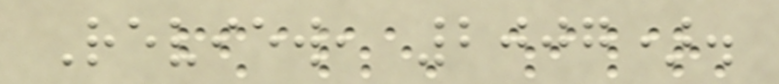Review, 2007).
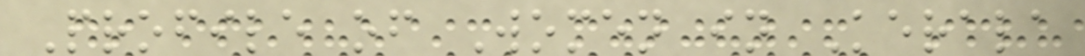Profile of Women in Kerala
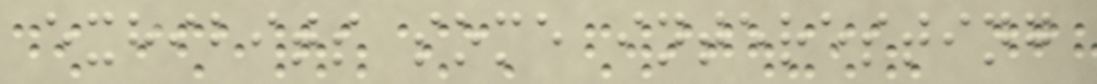exhibits some interesting
